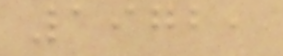1972,
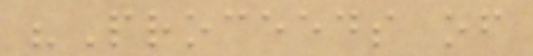"Proceeds of
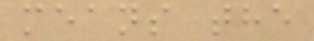means the
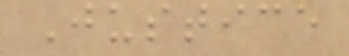Justice
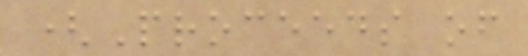(Proceeds of
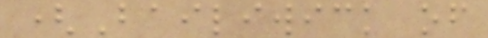(Bailiwick of
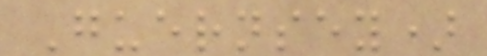Guernsey)
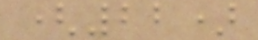(22)
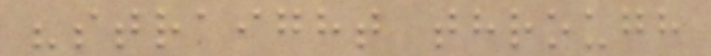"straight through
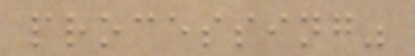processing"
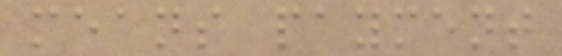means payment
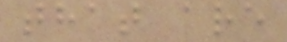that are
